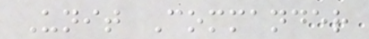Unit Commander
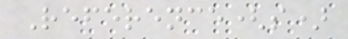Reference(s)
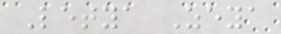Letya Zeya
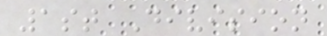1st Division
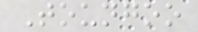Toungoo
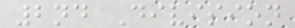2nd Division
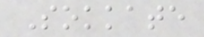Sokkate
